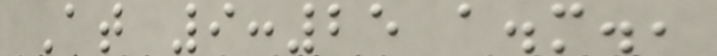At 9:25 a.m.,
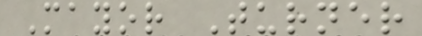Mayor Turner
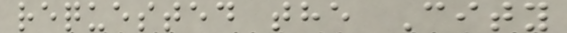requested the City
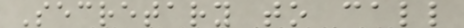Secretary to call
